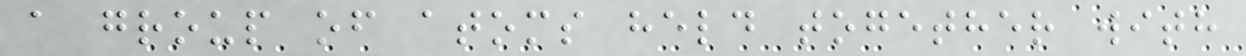a group of atoms held together with
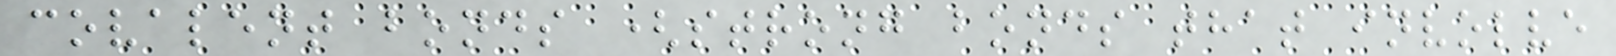covalent bonds (strong bonds that involve
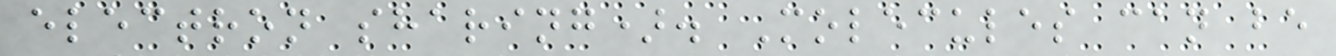electron sharing). Molecules can be
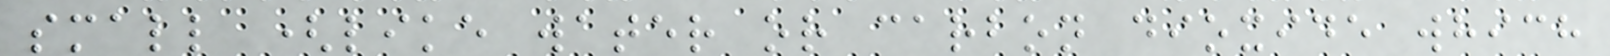small (like water or carbon dioxide which
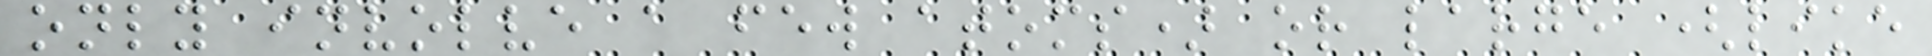only involve a few atoms) or large (like
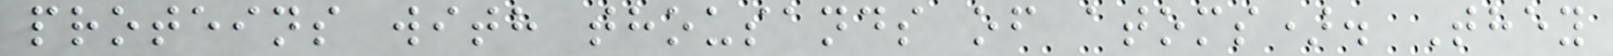proteins with thousands of atoms). They
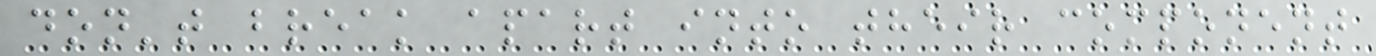don't break apart into their component
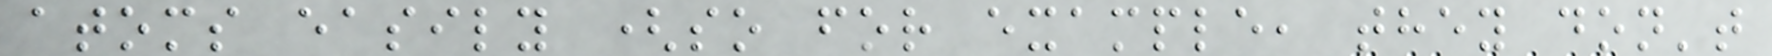atoms easily (so for example, they don't
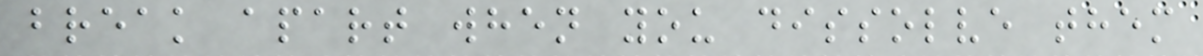break apart when you dissolve them
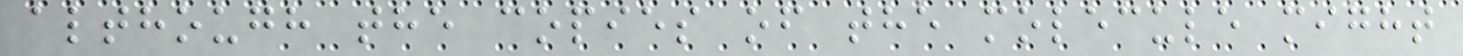although the copies of the molecule might
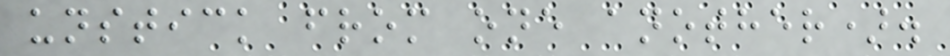unstick from one another).
